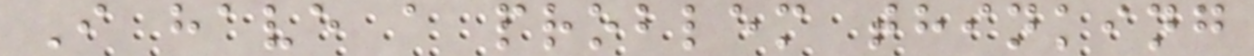I have a problem thinking
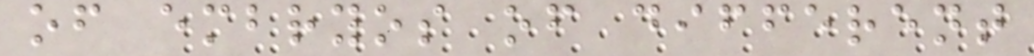of embryos of different
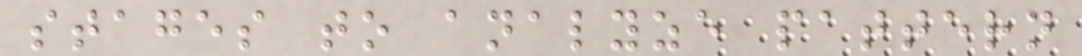stages to analyze pattern
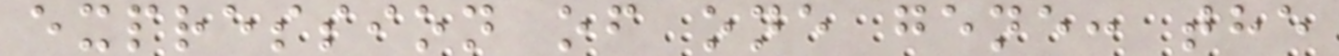expression of one gene: the
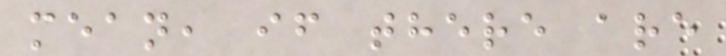mean, if there are
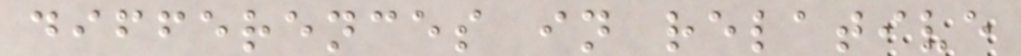differences in relative
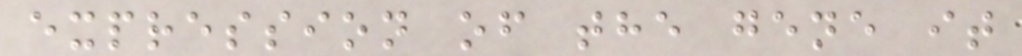expression of the gene it
